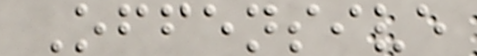Offensive
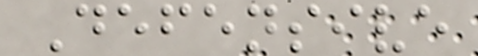Defensive
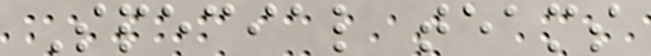Special teams
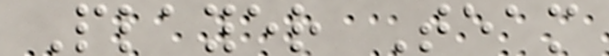Player Team
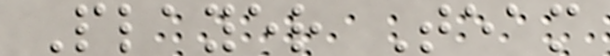Player Team
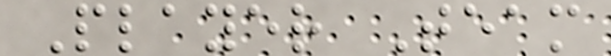Player Team
